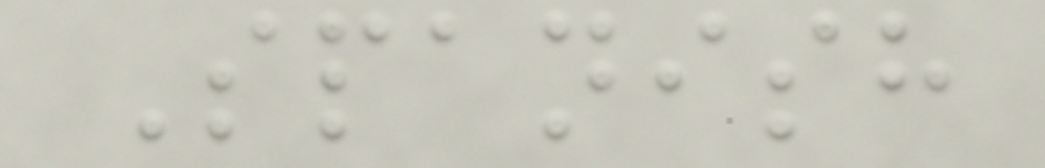Spanish
